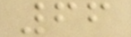66
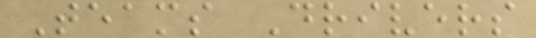Teams Drivers
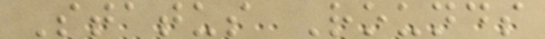Status Rounds
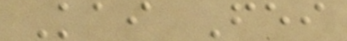Kai Fei
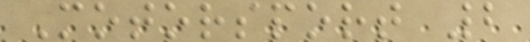Motorsport 2
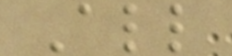All
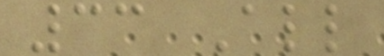33 All
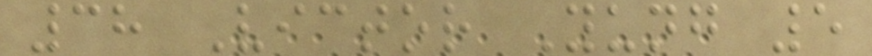38 Victor Yung 5
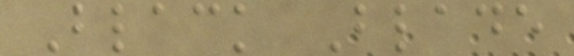Black Blade
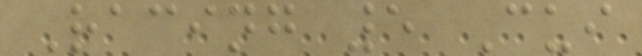Racing 5 Cui
